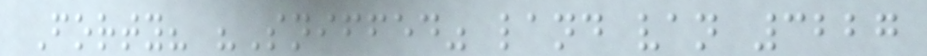Forty? "Sniffed" land van 3227
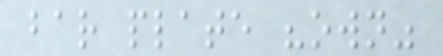bar plate "own"
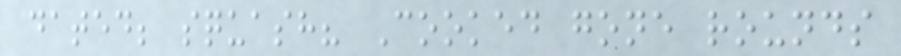dated; squash? Cooked gone rounds
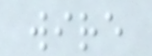wire
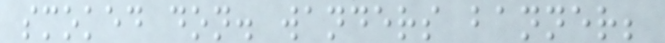smoked don. wanders banner;
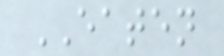EATEN
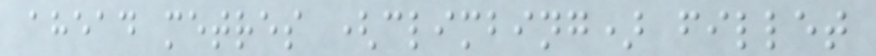ahead metres (climbing) fillet
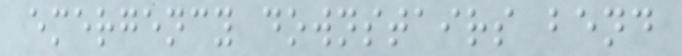emergency downstairs bend
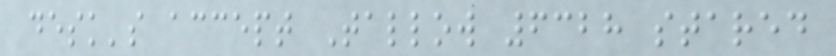desk's accept Tallow 6328 stared
